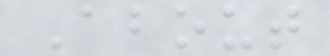About
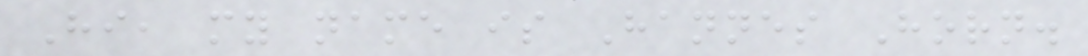Hi, my name is Hannes Horn.
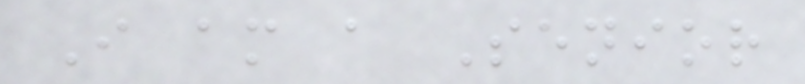I am a Senior
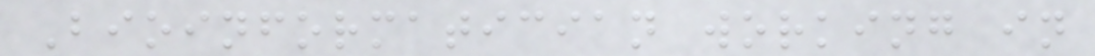Bioinformatician working in
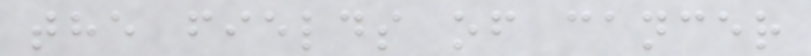the fields of cancer
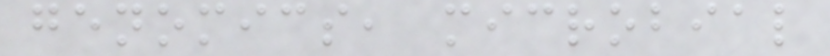genomics, microbial
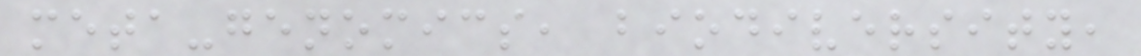meta-genomics, biodiversity,
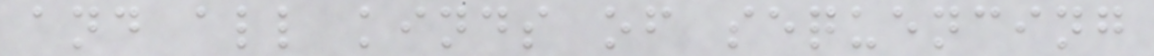and all kinds of sequencing
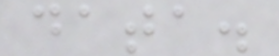data.
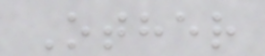Other
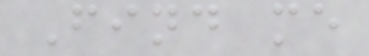Find me
